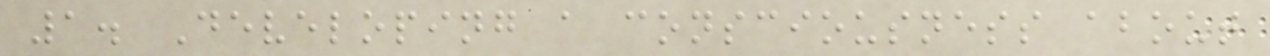1. Developing a consciousness about
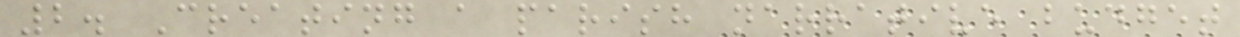2. Creating a parish narrative budget
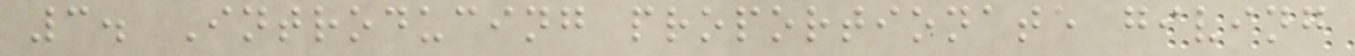3. Introducing proportionate giving
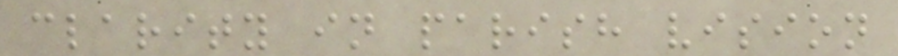clarity in parish vision
